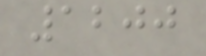1200
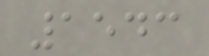1543
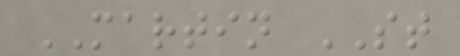MARTIN ST
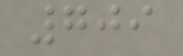709
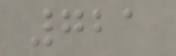721
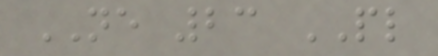NE 23 PL
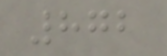872
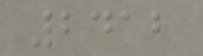2412
